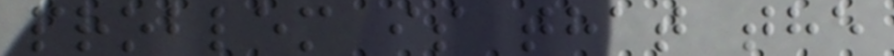problem is that the
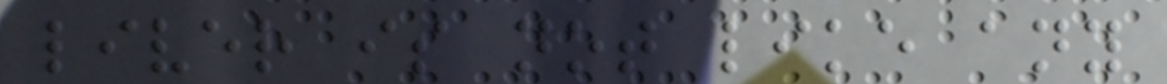liver is not like any
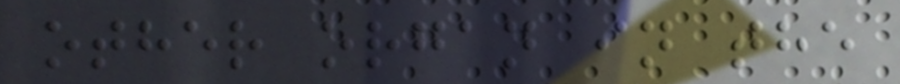other organ in the
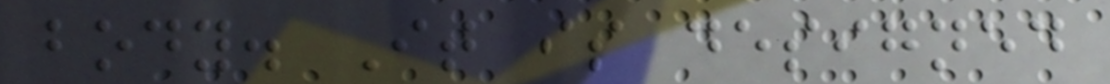body. It is designed
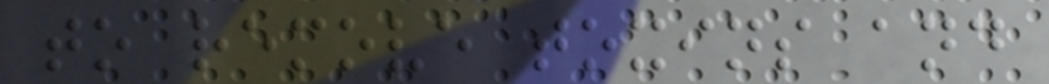to remove toxins and
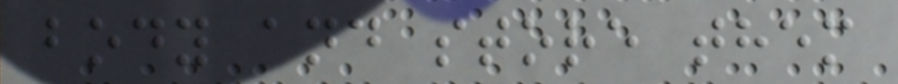body and store them
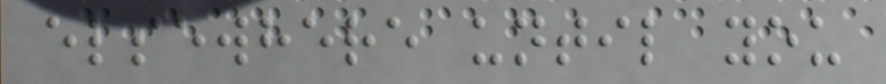elsewhere until you
